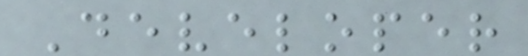Developer
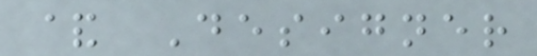& Designer
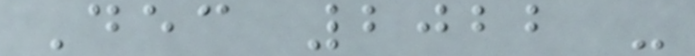Dec 2022 -
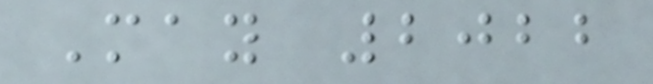May 2022
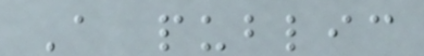A public
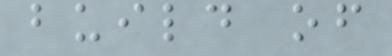build of
